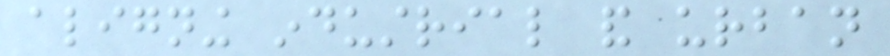aligning industrial and urban
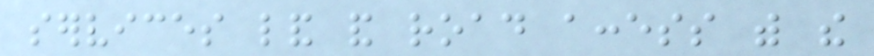services land and road access with the
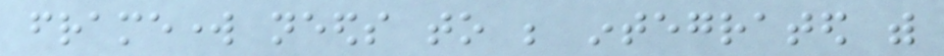framework needs to be integrated with
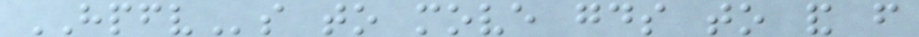HPFVs to move goods to and from
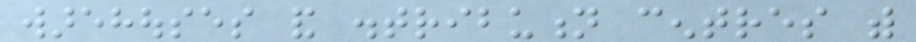warehouses and distribution centres with
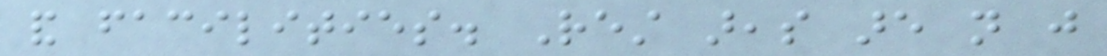and facilities. Rest areas are not just
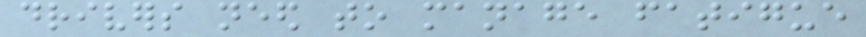drivers need to manage fatigue
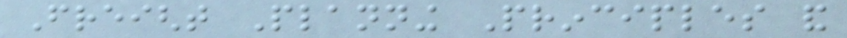Freight Planning Principles and
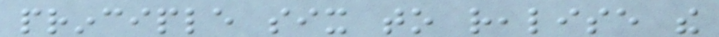principle six to realise the
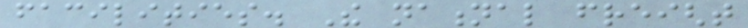facilities. The national freight
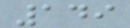149
